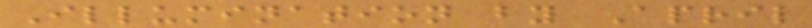Illumination by April
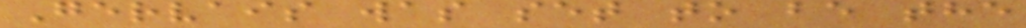Gervais was set to be the
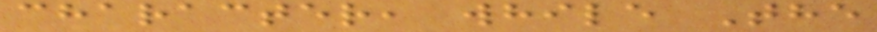character, while The
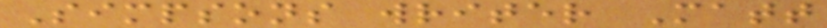Simpsons writer Matt
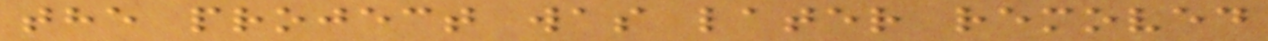the project was later removed
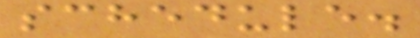schedule.
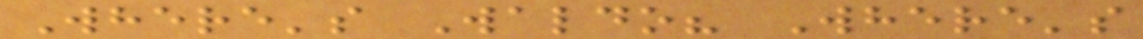Where's Waldo? Where's
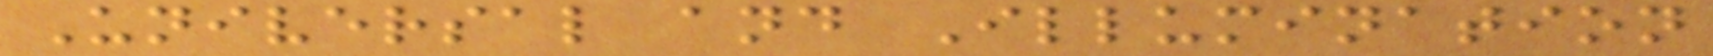Universal and Illumination
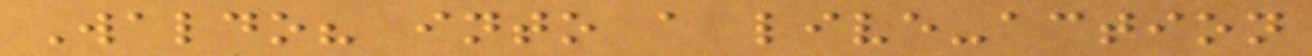Waldo? into a live-action
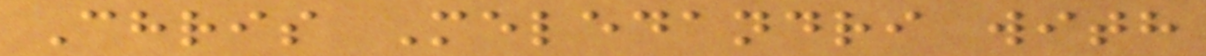Chris Meledandri with
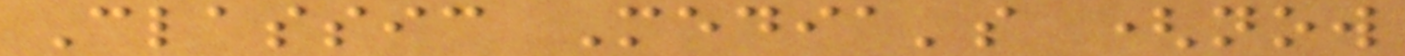Classic Media's (now
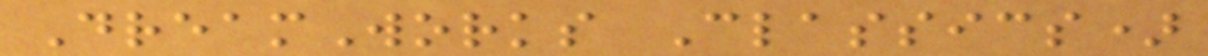DreamWorks Classics)
